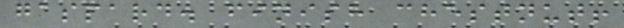gaspard. finish chestnut!
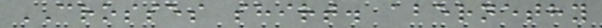CROSSES shirt. abernethy
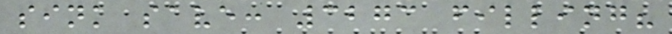sink save: 3273 filling?
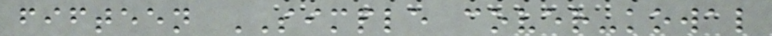fifteen SIMPLE cover-kowal
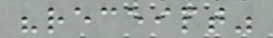"receipt"
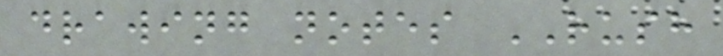drawing notes RUSH
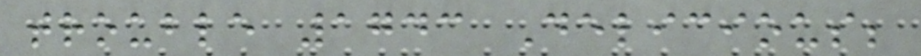trouble 1743 Delicious;
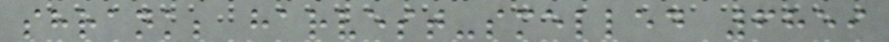shrank; harvest-smelled 6859
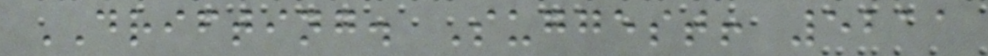DRIFTING. Suggest! 5211
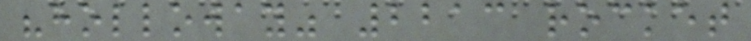"holloway" 2213 rocket
